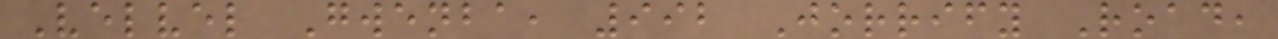Velvel Gwenba, 992 Jorrify Road,
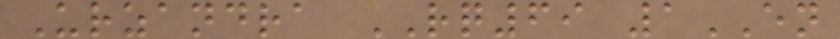Urzandra RQ69 1EN
